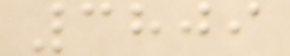3809
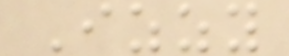Izzy
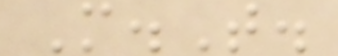M.T.
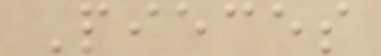Pieces
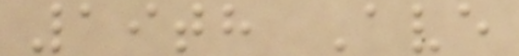19th Ave
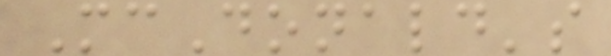McDonald's
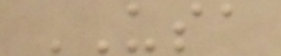USA
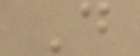D
